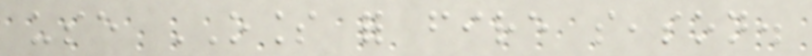use OLESS for fire season.
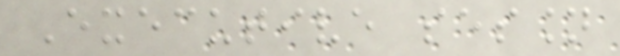Executive session
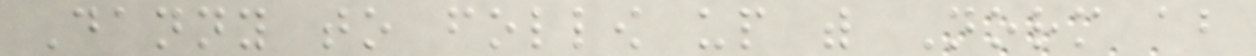Danny to follow up with Norm about
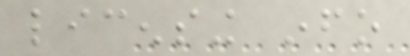licensing info
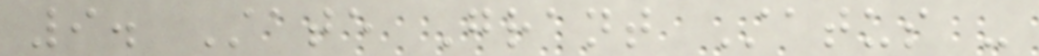9. State Grant Status -
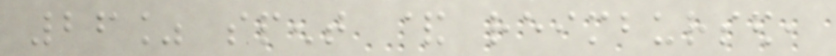26% spent & reimbursed,
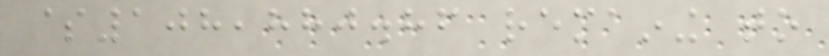$108,880.86 remaining to
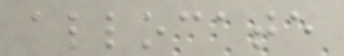allocate
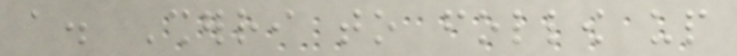a. Sherri to follow up
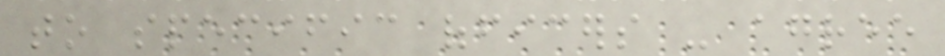to specific officers - agree
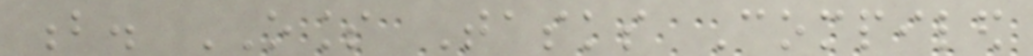b. OLESS Tasks Compiled
